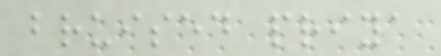bruised priya
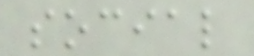social
